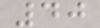40
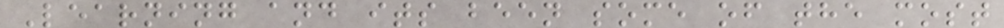Learning and its been some of the most
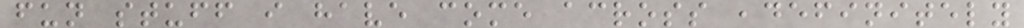fun stuff i have come across ,definitely
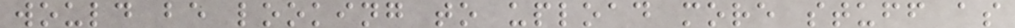would be looking to upload more stuff as
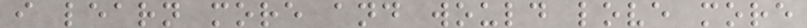i learn more and would love more
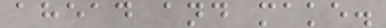ahead and make.
